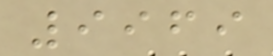9969
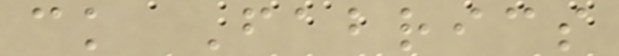ck Fabrics
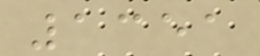1351
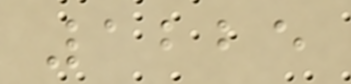1225
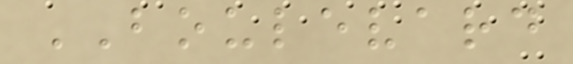BOULEVARD
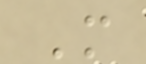M
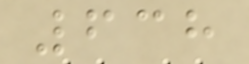638
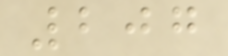207
